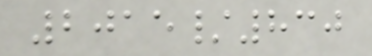2015/830
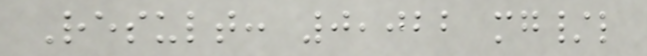Result: 0,022 mg/l
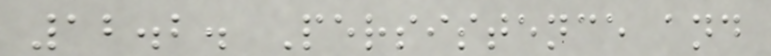12.2. Persistence and
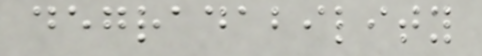degradability
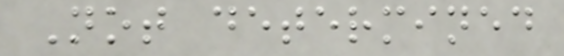Not determined
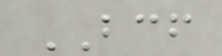BCF
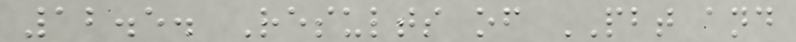12.5. Results of PBT and
